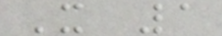X 1
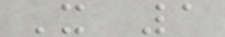X 1
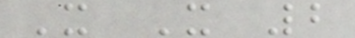X X 2
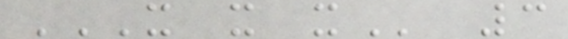X X X 3
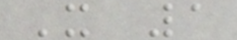X 1
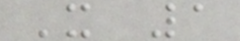X 1
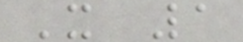X 1
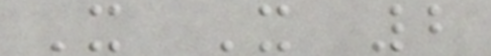X X 2
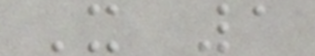X 1
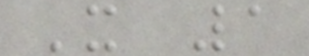X 1
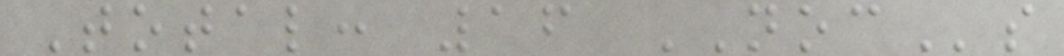Total: 16 NOCs
